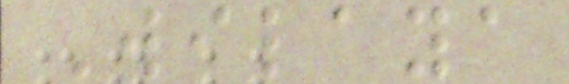Wilaya
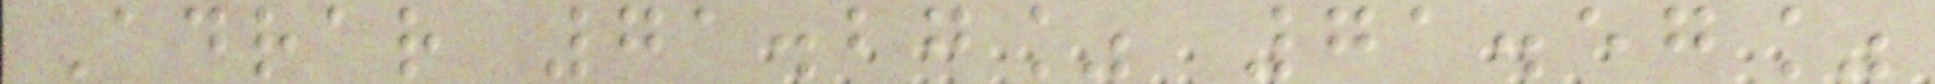Adrar 71.27% 71.57%
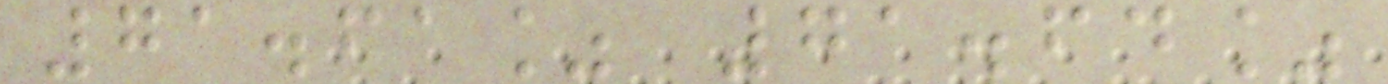71.61% 71.64%
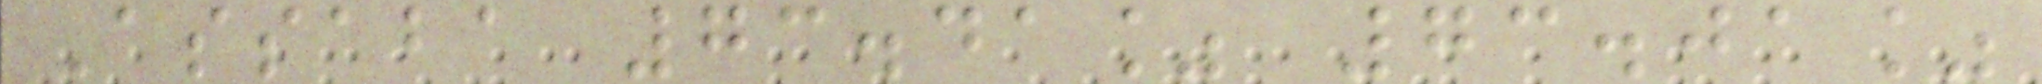Assaba 73.41% 73.01%
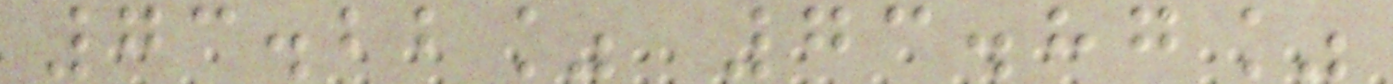73.22% 73.87%
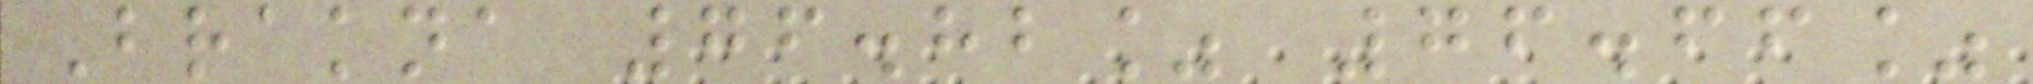Brakna 76.82% 76.66%
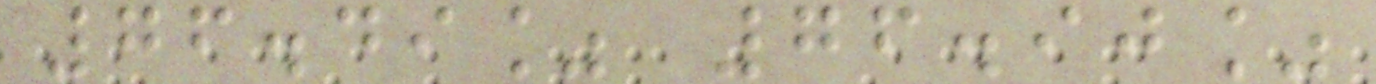76.49% 76.90%
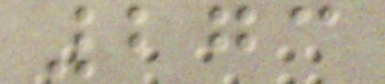273
